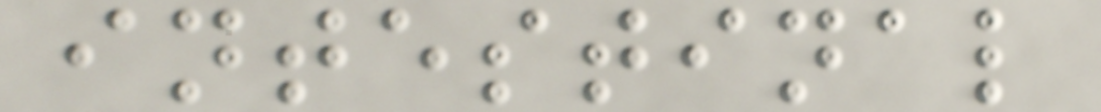intestinal
